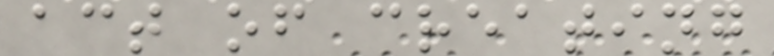act of creating
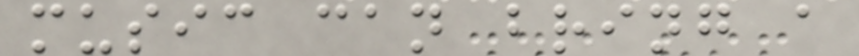music can bring a
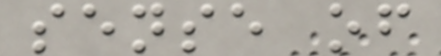sense of
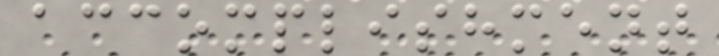accomplishment
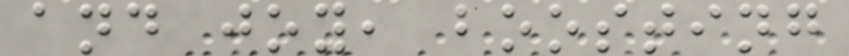and joy, boosting
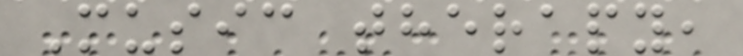Music therapy,
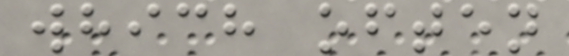which often
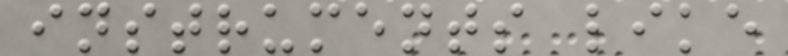instruments like
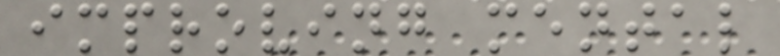improving mental
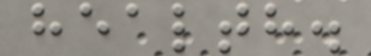health.
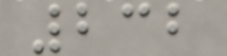232
